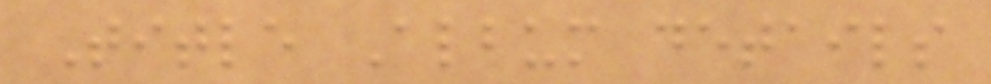Title Album details
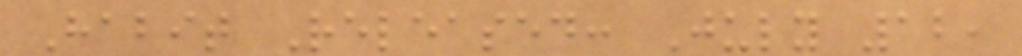Habit Released: July 12,
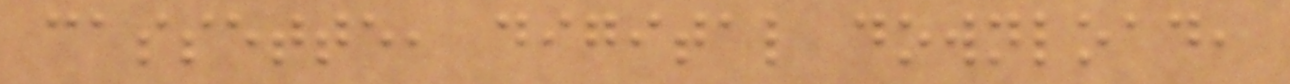cassette, digital download,
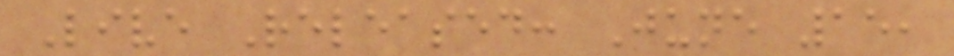Live Released: June 15,
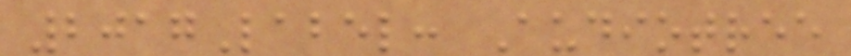2017Label: Audiotree
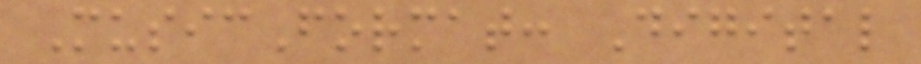MusicFormat: Digital
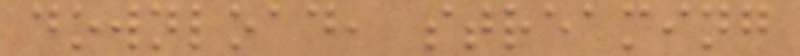download, streaming
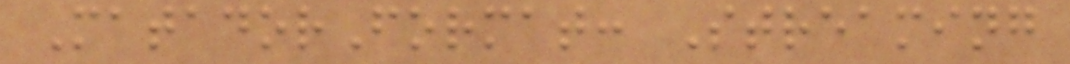MatadorFormat: Streaming
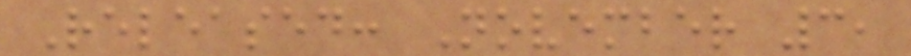Released: November 3,
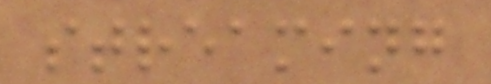streaming
